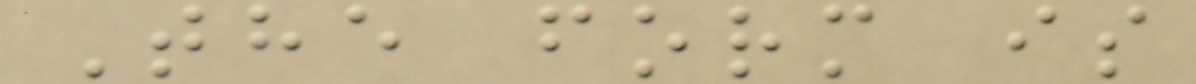The form is
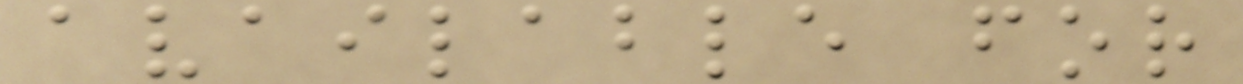available for
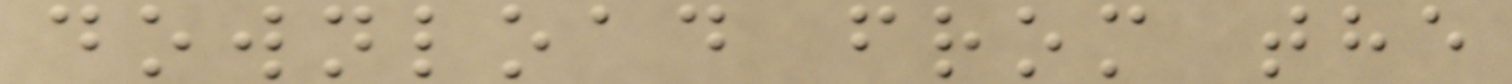download from the
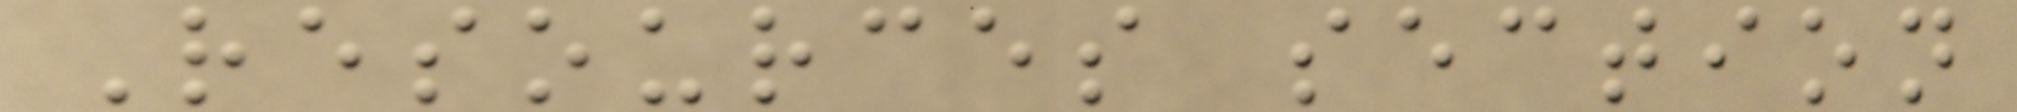Resources section
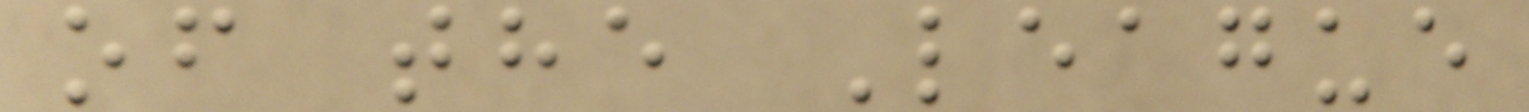of the League
